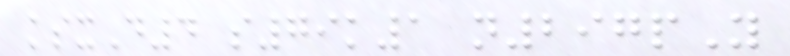ksxD4 s79k1 n297pY
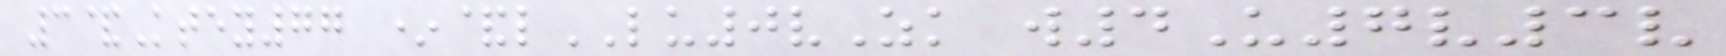3&Ktey77 *&lLU0vZk w4U7v3v
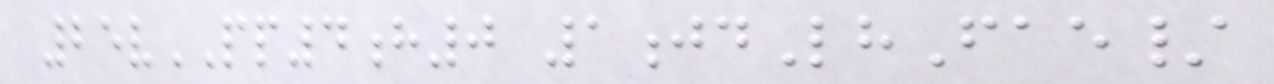25vPP4h0 1jdLhFae/
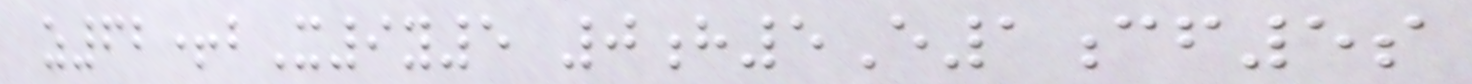z62+bX9y5 0h5E1cf5s
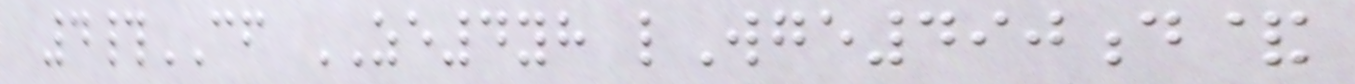4#CF ZE4yh lWge490d&
